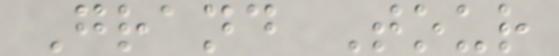Grand Tour
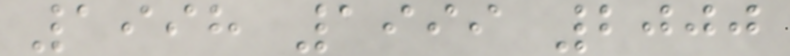1998 1999 2000
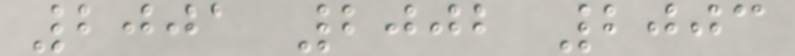2001 2002 2003
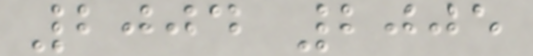2004 2005
